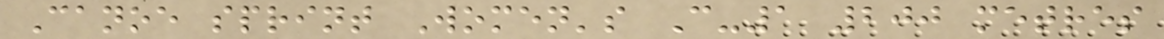Canoe sprint Women's C-1 200 metres
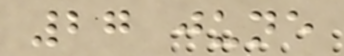27 june
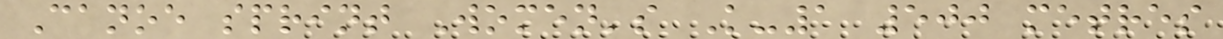Canoe sprint Women's K-1 500 metres
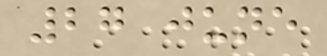27 june
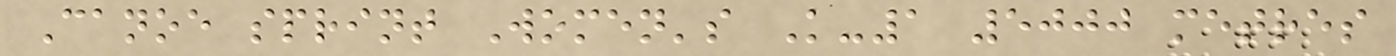Canoe sprint Women's K-1 5000 metres
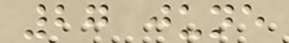27 june
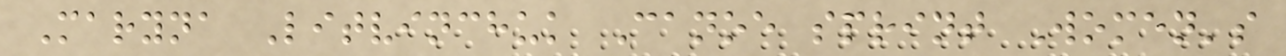Maryna Litvinchuk Canoe sprint Women's
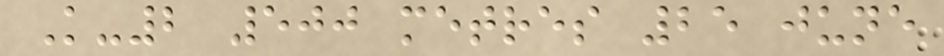K-2 500 metres 25 june
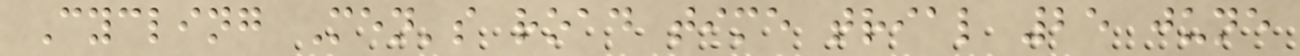Cycling Men's road time trial 25 june
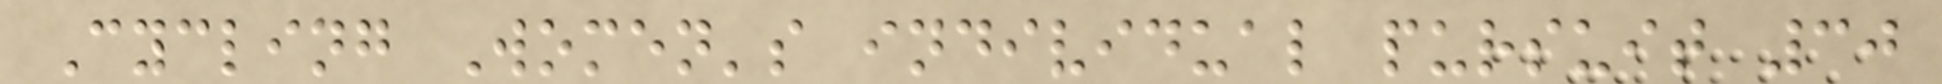Cycling Women's individual pursuit 30
